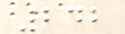242
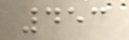453
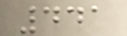441
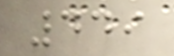449
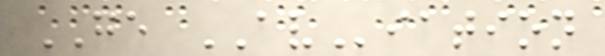GE AViation
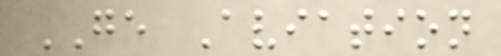GE Aviation
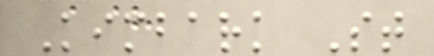Kimbark St
